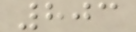803
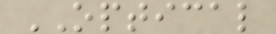OPTICAL
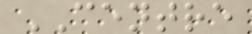CENTRE
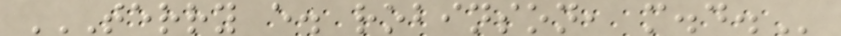TERRY E. ROBINSON, M.D.
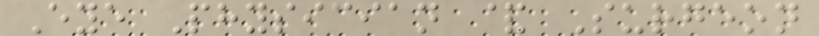Eye Physician & Surgeon
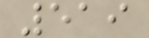519
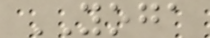YOGA
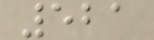521
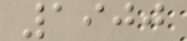1900
